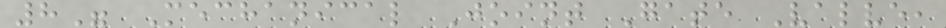8" Mechanical Joint Gate Valve,
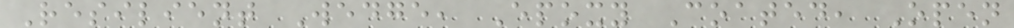Resilient Wedge, Epoxy Coated, Open
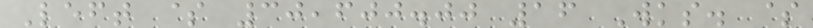Left $ 30,600.00 16 Wks. $
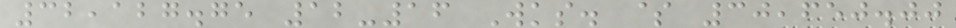32,127.75 12-16 Wks. $ 30,650.00
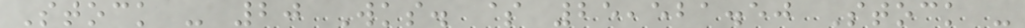Stock - 20 Wks. $ 25,521.50 Stock -
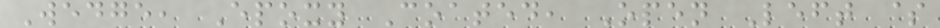Wedge, Epoxy Coated, Open Left $
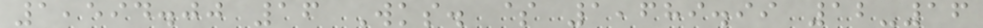1,594.00 16 Wks. $ 1,689.99 12-16
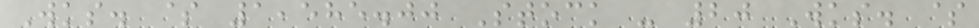Wks. $ 1,585.00 Stock - 20 Wks. $
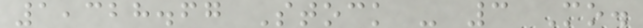1,328.67 Stock - 3 Mo.
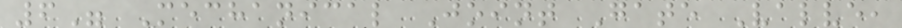6" Mechanical Joint Gate Valve,
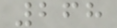268
